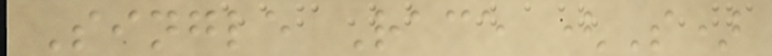Single Race (S)
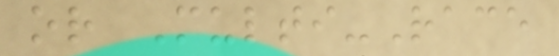or Multi-Race
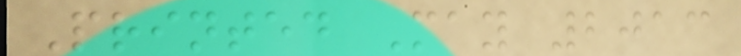Printed May 2013
